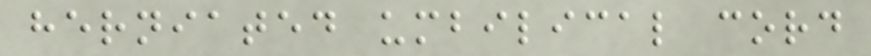herniated umbilical cord
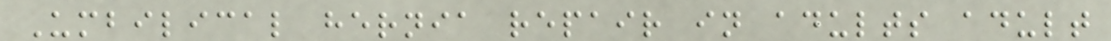Umbilical hernia repair in adults adult
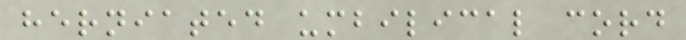herniated umbilical cord
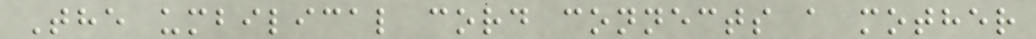The umbilical cord connects a mother
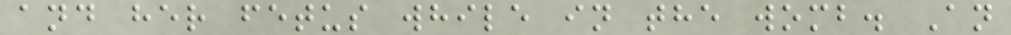and her fetus while in the womb. An
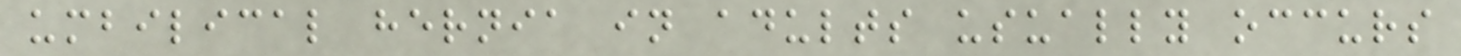umbilical hernia in adults usually occurs
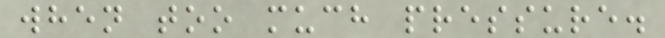when too much pressure.
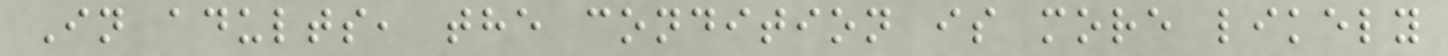In adults, the condition is more likely
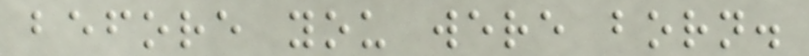before you were born.
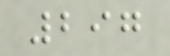297
